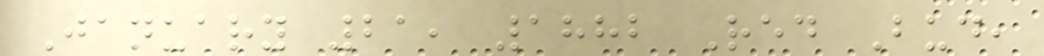January 21, 1882 Red Bud,
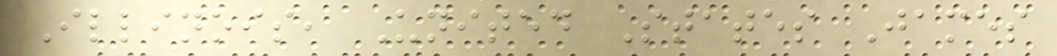Illinois, United States James
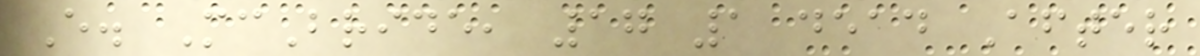E. McBride, 17 1 dead After
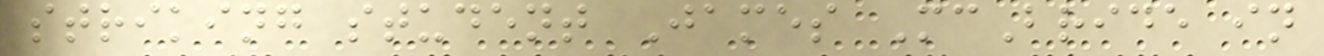striking student James McBride in
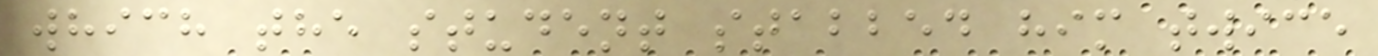which the student stabbed him twice
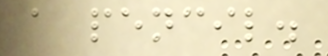a pencil.
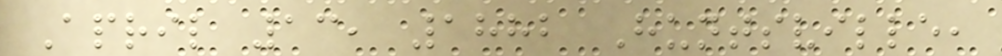April 13, 1882 Huntsville,
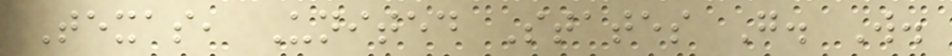Texas, United States G. W.
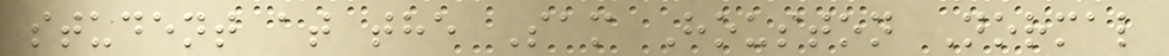student at the Sam Houston Normal
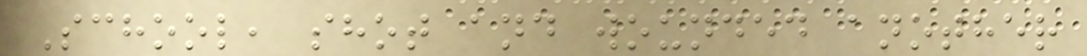School, shot and wounded another
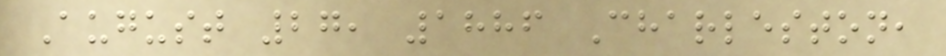August 27, 1886 Charleston,
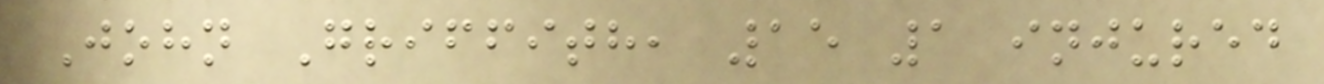John Griffith, 15 1 injured
